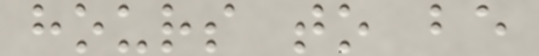hours to be
